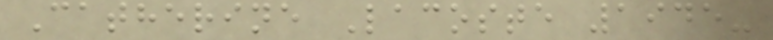Catherine Lacoste 1945-
